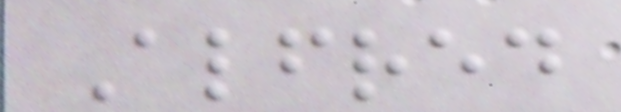Alfred
